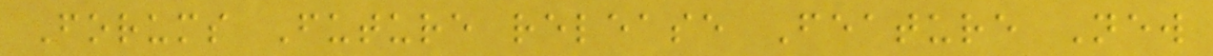Forums Future release Feature New
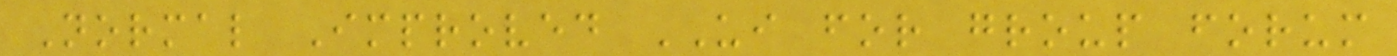Normal Improved UI for group forum
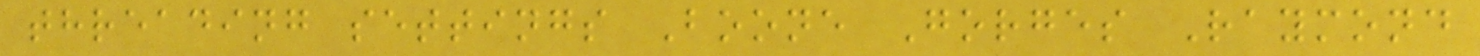threading settings Boone Gorges Raymond
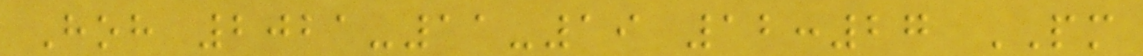Hoh 2021-11-19 12:27 PM
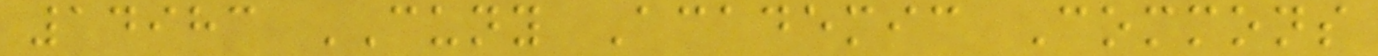14983 CUNY Academic Commons
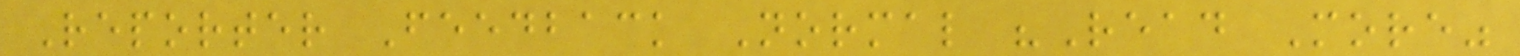Reporter Feedback Normal "Read More"
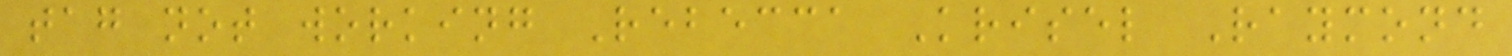tag not working Rebecca Krisel Raymond
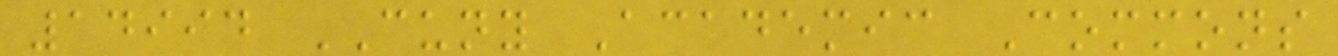14994 CUNY Academic Commons
